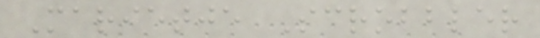Marietje Scrobbler
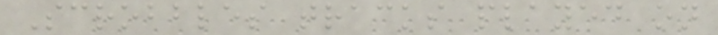Scrobbles tracks played on
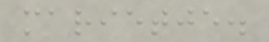marietje.
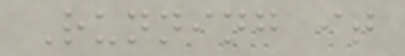Running it
